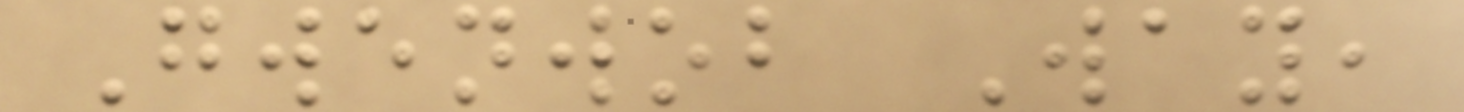Gwenwob Way,
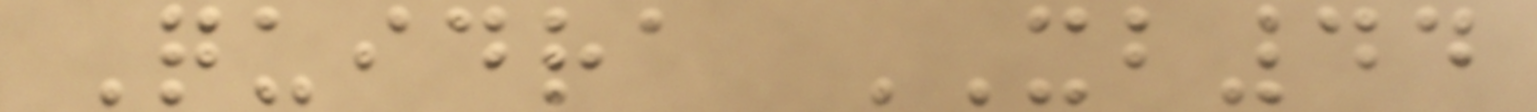Quidra XB44
